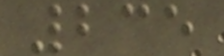235
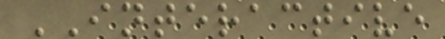INTERACTIVE
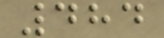484
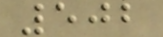502
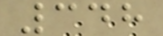348
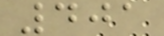401
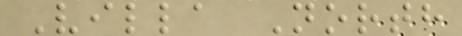Villa North
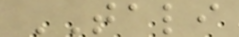TALI
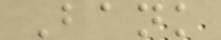Bank
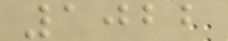1022
